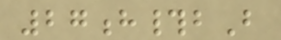27h#bB
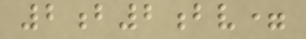2b2bv=
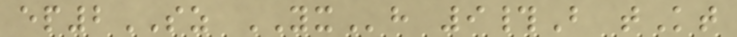ep2SZ YXh 9#B tKt
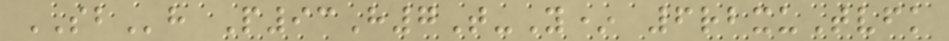SBh P93H7T-Y* 6rbxuTvfk
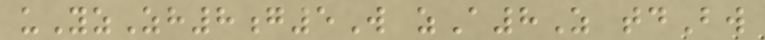uYzZh8g5W zA8Z tdBw
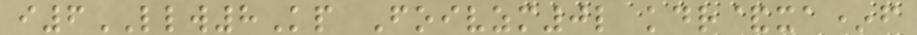i6LLW8Kp Foivzm0l kdr&xa*f
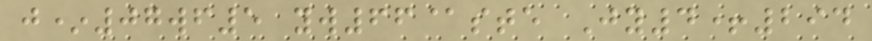j*07wf5 yw66@ste Jy4+294
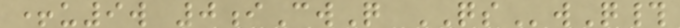+u9w 0iCwQ QSwQ#
